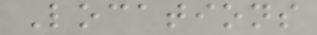Locations
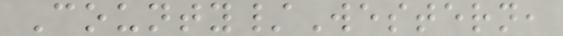County/Western,
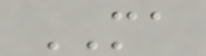MA
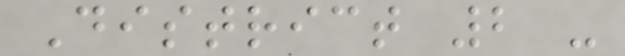District 2 -
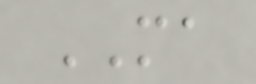MA
